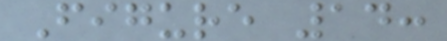Figure 14:
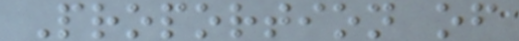Proportion of
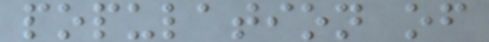population of
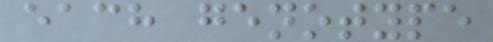each genotype
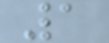1
